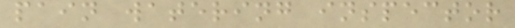pain watering inspector
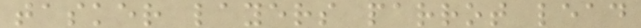tasker layers parrot lead
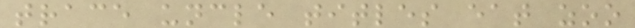trace uncle titles eat zoo
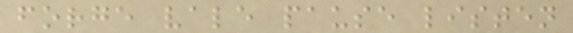forge vale pause listen
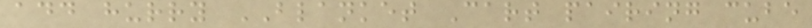add hurry BLANKET Cart pairing cube
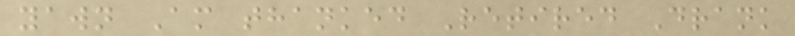yawn Am thanked Retired Drank
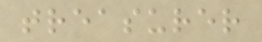treasurer
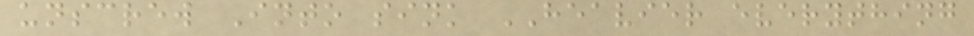unscrew Into sink HEAVIER everything
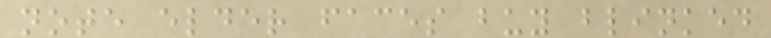note elder faces buy blinked
